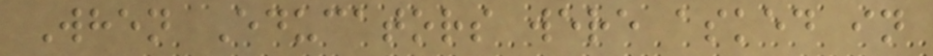When Educators were asked in
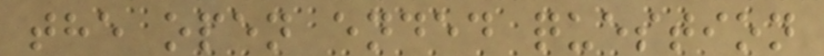the open ended question
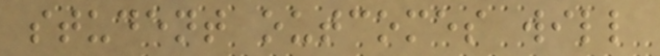student outcomes will
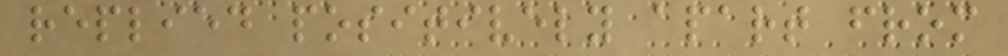replied positively apart from
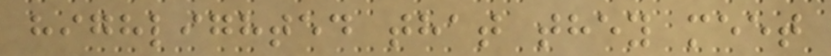highlighted that they meet
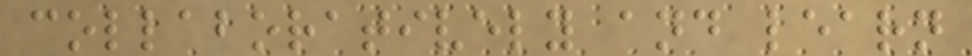collaboratively and learn
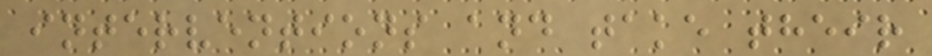interventions and take their
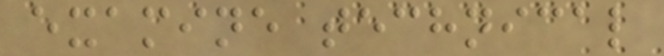examine technical
